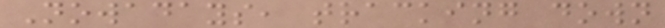Nowadays, tracking down
